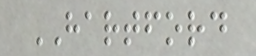HARTFORD
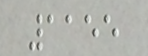1155
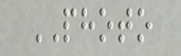PHOTO
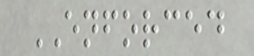ENFORCED
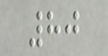80
